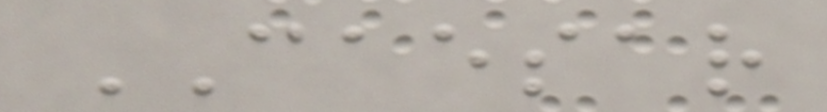CAESAR
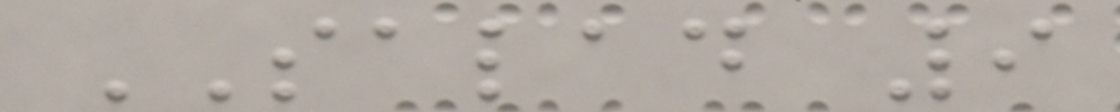SALAD 9
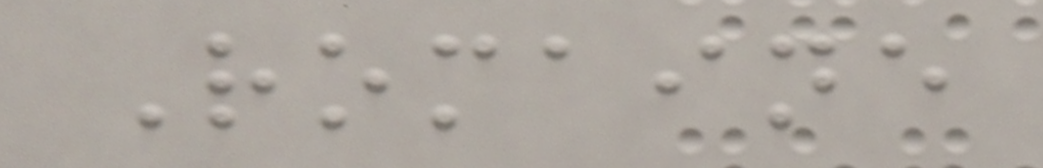Romaine
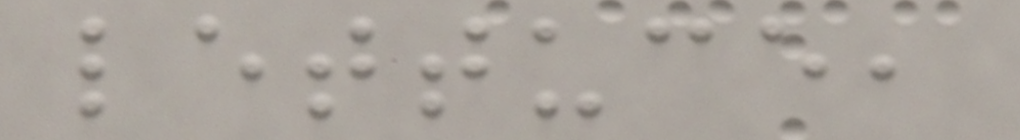lettuce,
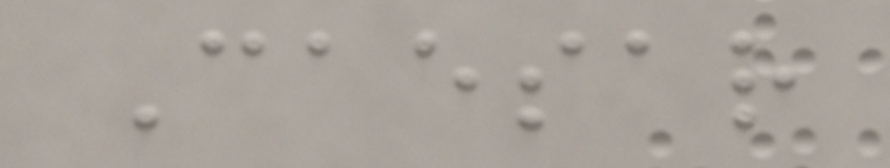Caesar
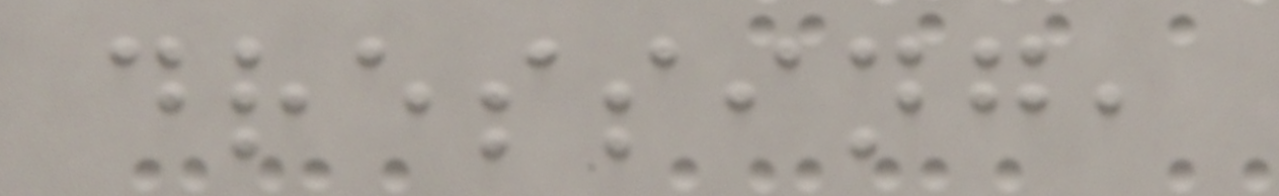dressing,
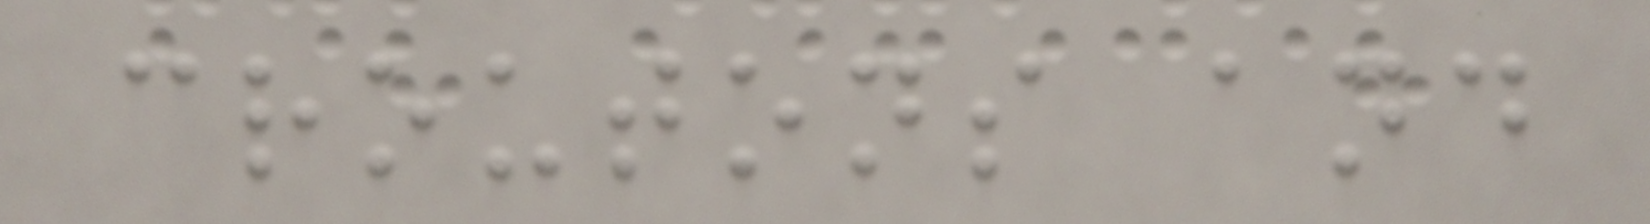croutons and
